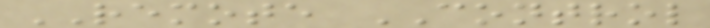REMOTE CONTROL
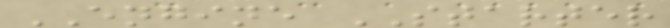ENGINE STARTER
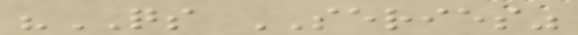"QS SERIES"
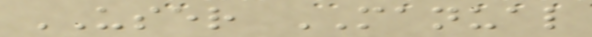USER MANUAL
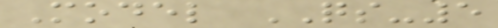Model QS-5
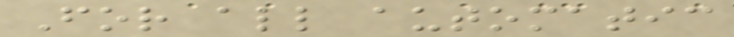For all automatic
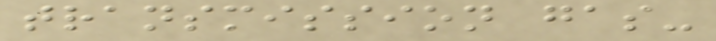transmission gas-
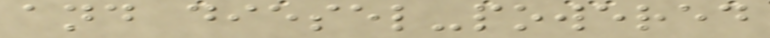and diesel-powered
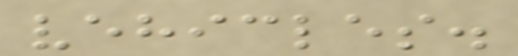vehicles.
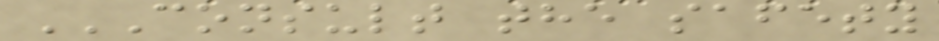CONSULT THE SAFETY
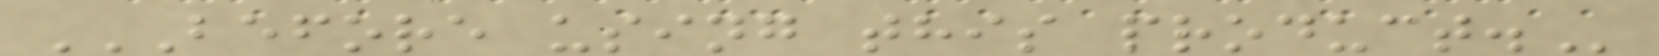BEFORE USING THIS PRODUCT.
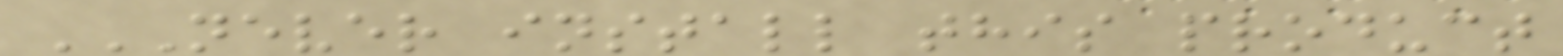NEVER INSTALL THIS PRODUCT
